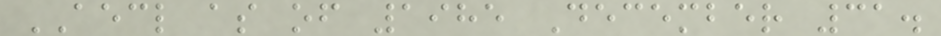AECL as of 1985 December 31.
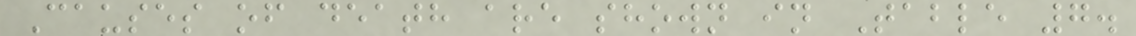Causes of death are shown in Table 7.
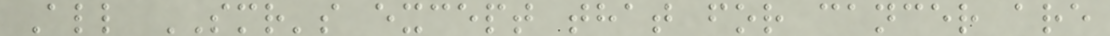All SMR's except that for cancer are
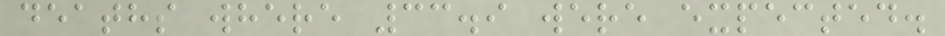deaths where 33.9 were expected.
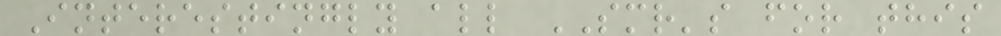Interestingly all SMR's for this
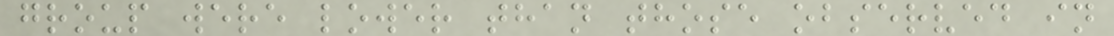group were lower than those observed in
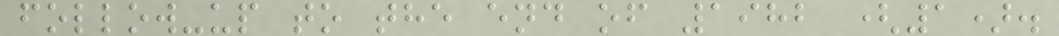follow-up to the end of 1982 (1).
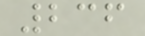236
